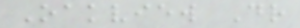Oakview Dr
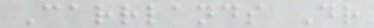Carrlands Dr
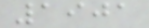1901
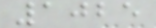1025
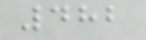482
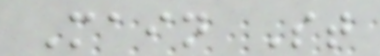Main St
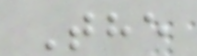The
